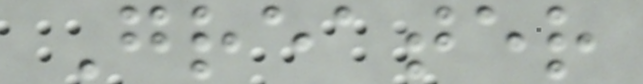Greater
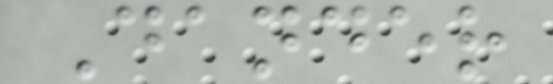Dander
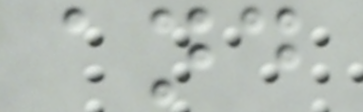and
